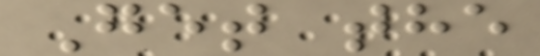Get the
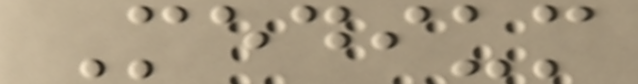Medium
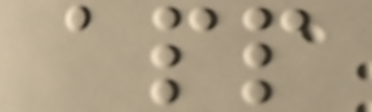app
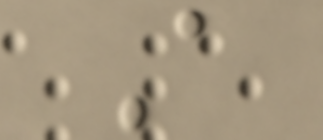A
